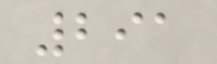291
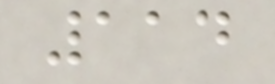114
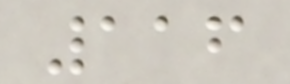116
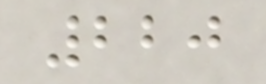220
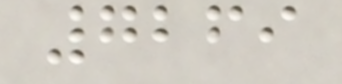7269
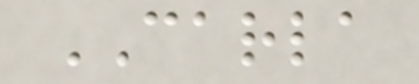CARLA
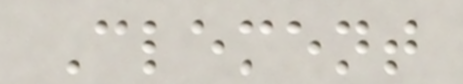Clement
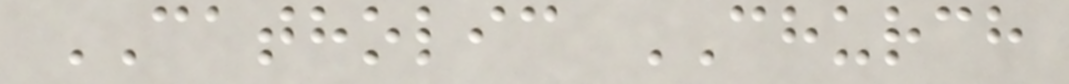CATHOLIC CHURCH
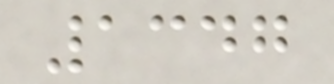1347
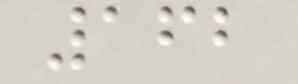162
